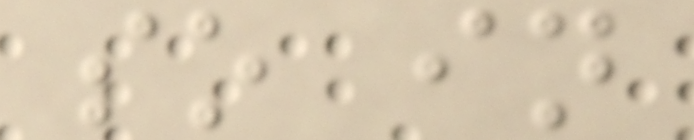so in
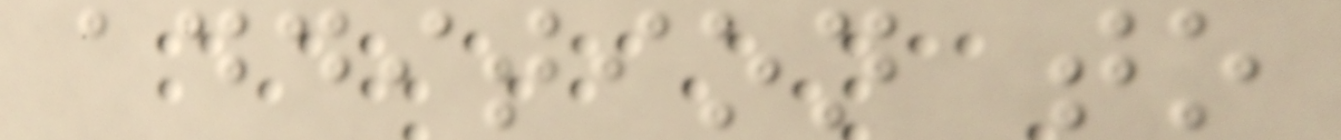addition to
